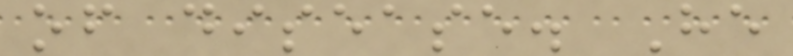of disease. He
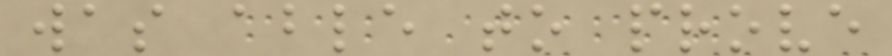was able to prove
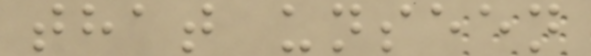that unseen
